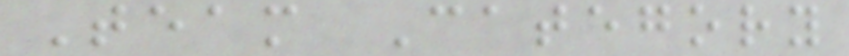Team Category
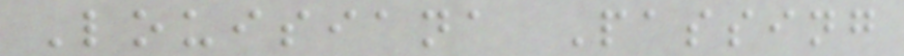Louisiana Passing
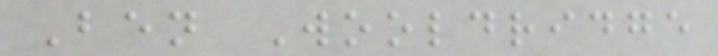Ben Wooldridge
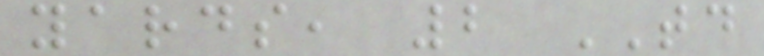yards, 2 TD
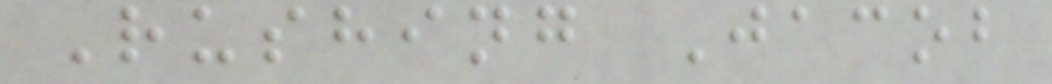Rushing Jacob
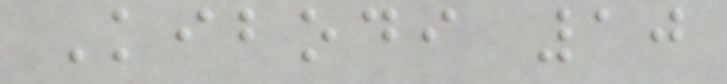Kibodi 10
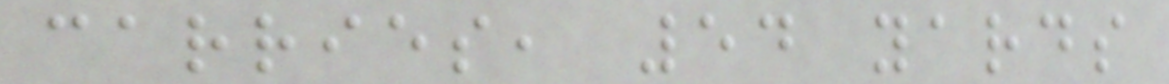carries, 54 yards
